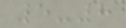5-8
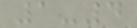1-4
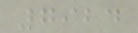7924
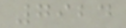7924
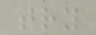try
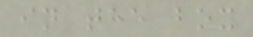in the box
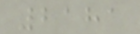2181
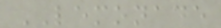LEMONADE
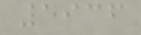5936
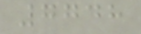7748
